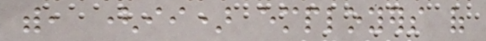with, (ii) employers of
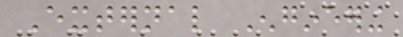External Engineering
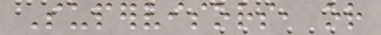Supervisors, or
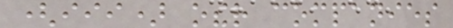(iii) other companies
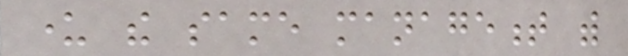under the same management with
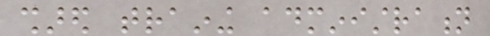shared training administration
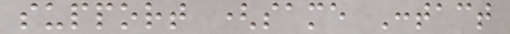support (same Contact
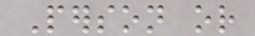Person or
